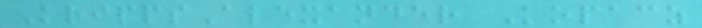KrippsAlexander Kopacz
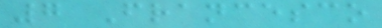7 Francesco
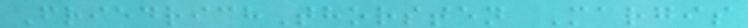FriedrichThorsten Margis
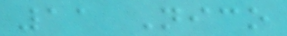11 Nico
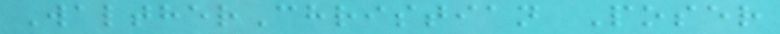WaltherChristian Poser
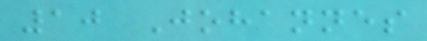10 Johannes
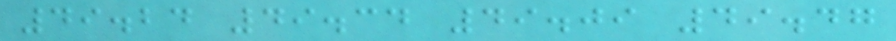49.24 49.34 49.09 49.47
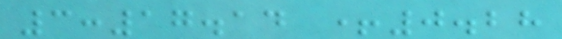3:17.14 +0.28
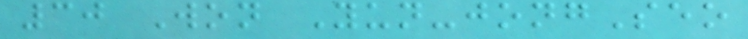30 Won Yun-jongSeo
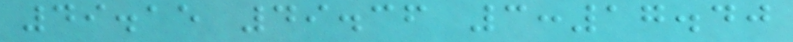49.15 49.36 3:17.40
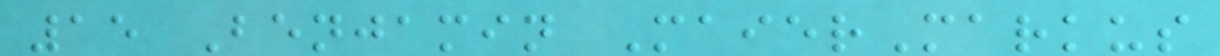15 Benjamin MaierMarkus
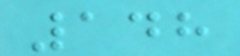148
